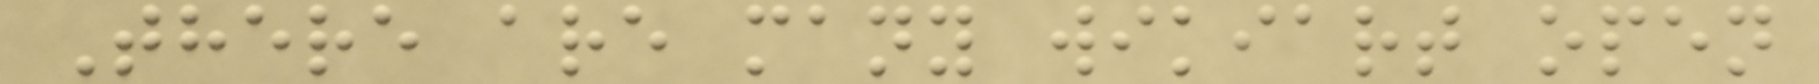There are many wikiart open
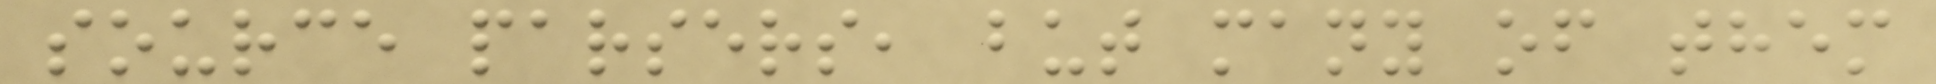source parsers, but many of them
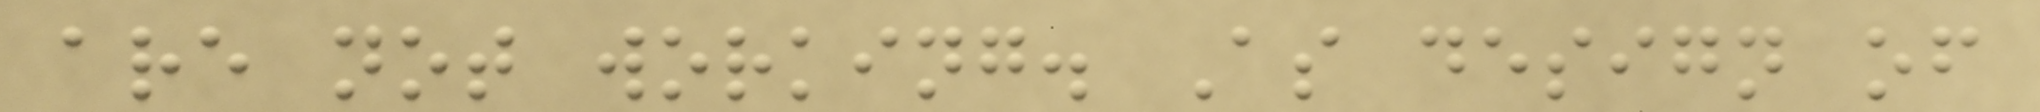are not working. As design of
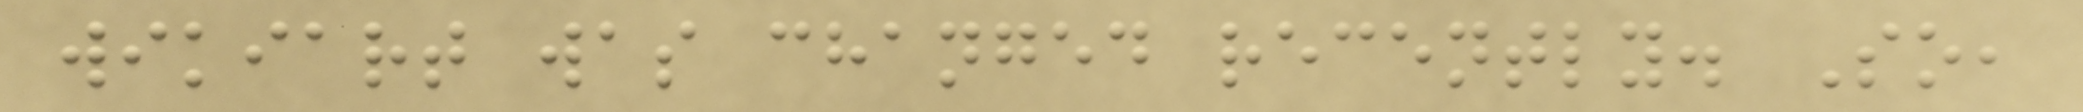wikiart was changed recently. So,
